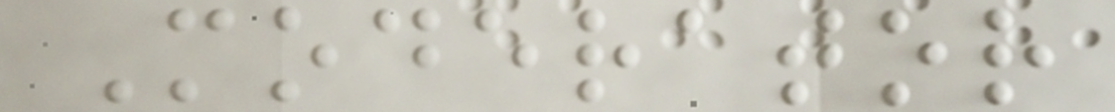Moderator
